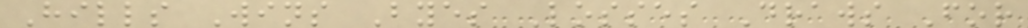Hills Wins Byes Losses Draws For
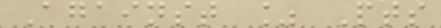Against % Pts
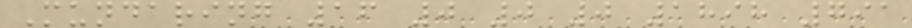Mundaring 16 0 0 0 1898 791
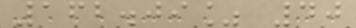162.09% 40
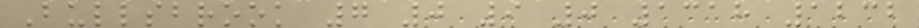Bullsbrook 7 0 9 0 1318 1232
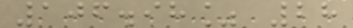106.98% 28
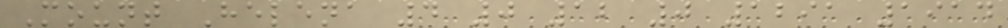Mount Helena 4 0 12 0 1291 1914
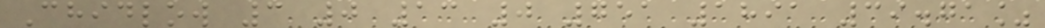Chidlow 3 0 13 0 751 1891 39.71%
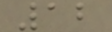12
